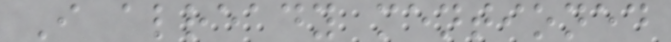I already mentioned
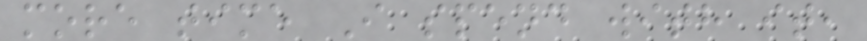more time I spend with it,
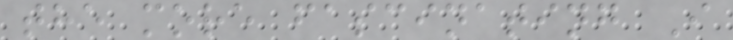the more fascinating I
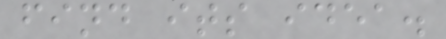find its idea.
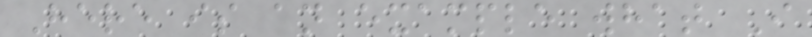Here is an example what I
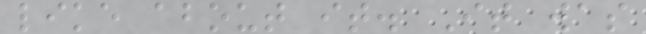like about it. It was
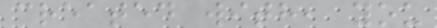created with, you
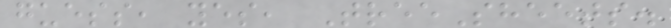guess, yes, TreeSheets.
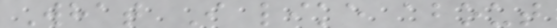What I like about
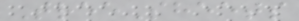TreeSheets
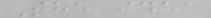The idea
